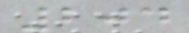204
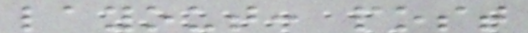layout: post
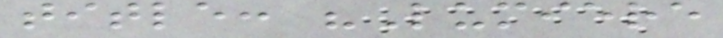title: "Lumiere
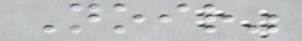Noir"
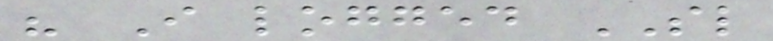" I logged SL
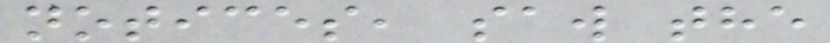notices, saw the
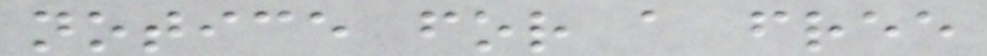notice for a free
